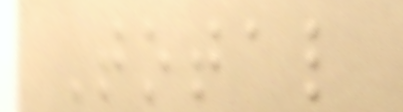Total
